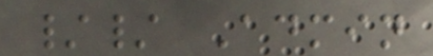// Admin
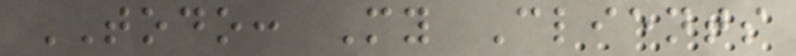TODO: My Clients
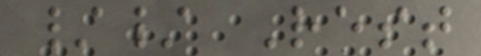// Rest
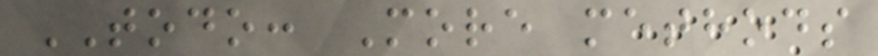TODO: More methods
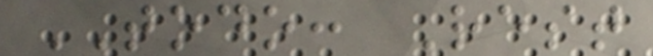TODO: Rest
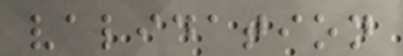validation
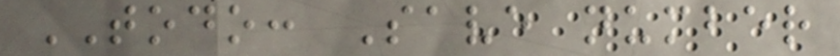TODO: Save number
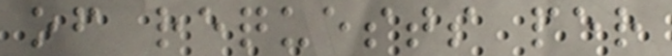of requests per
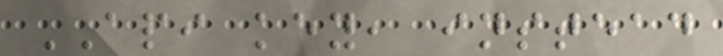API key, instead
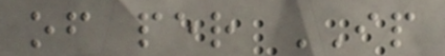of per IP
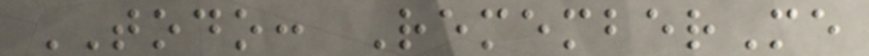TODO: RememberMe
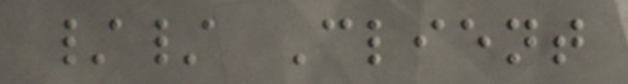// Client
